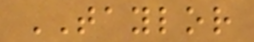TAYLOR
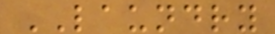LAUNDRY
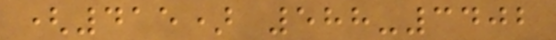(415) 588-3402
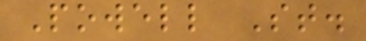Powell St.
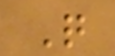Q
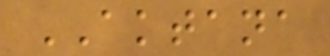AKTANA
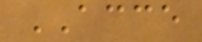ACCE
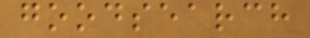goodsearch
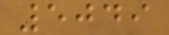5049
